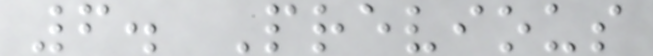6. Previous
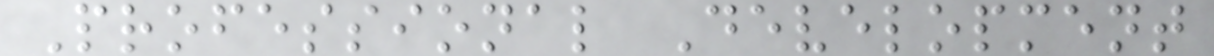Professional Development
